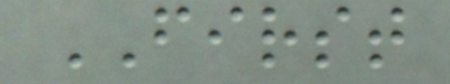FIRST
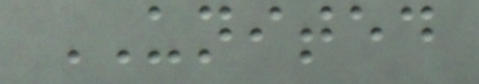UNITED
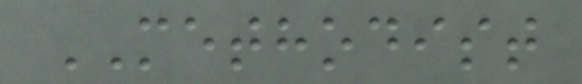METHODIST
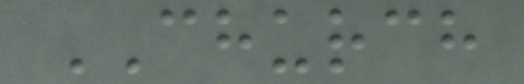CHURCH
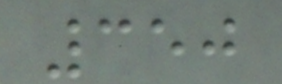350
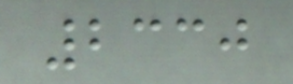2330
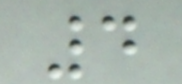4
